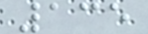135
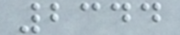2344
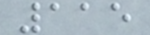115
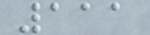111
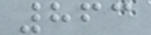863
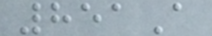851A
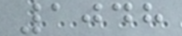1048
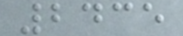2435
